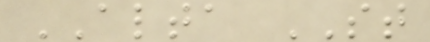ALTA ST
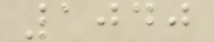1040
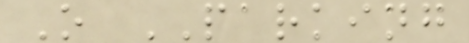O PARKING
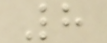8
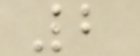2
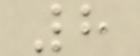8
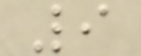9
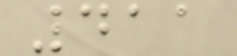411
